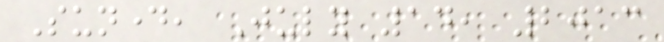Sunday, July 14, 2013
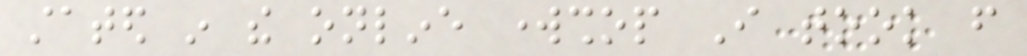stated in the online workshop I took from
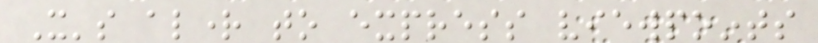It's alright to express viewpoints
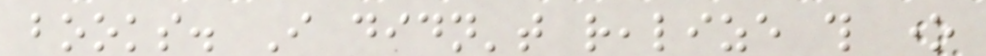books. I didn't realize this one
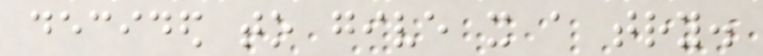decided to give it a try.
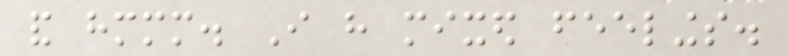and hmmm. I have mixed feelings.
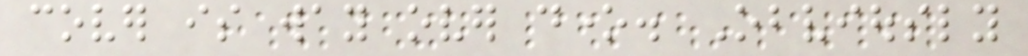cover is way over done. Obviously
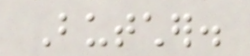Butcher.
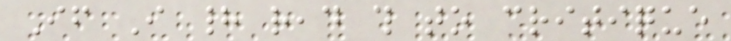If I had read this to critique
